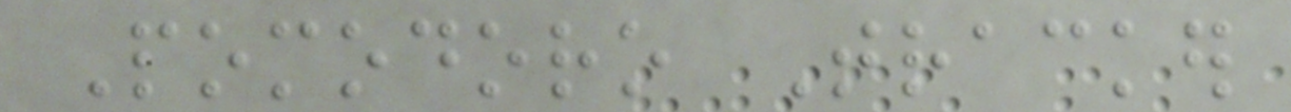Pomodoro Tracker
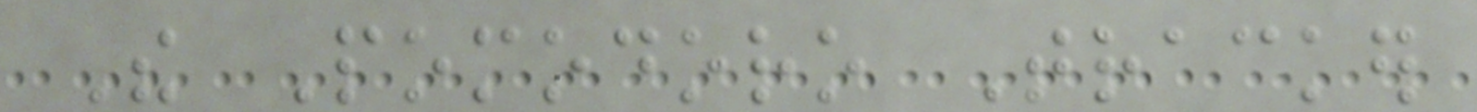The Pomodoro Tracker
